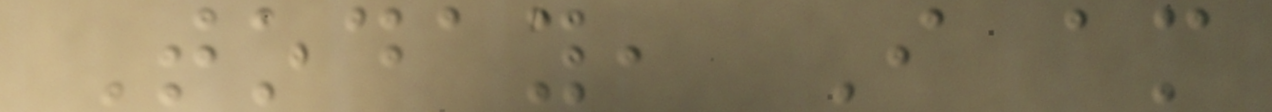Today, I am
